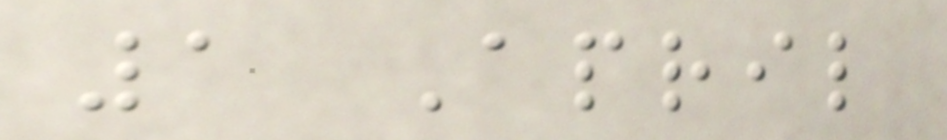1 April
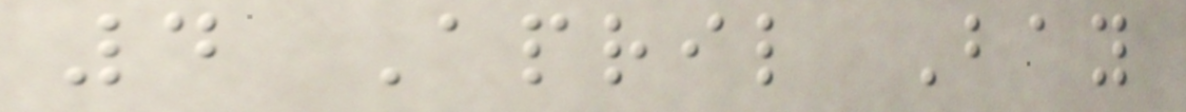4 April Bay
